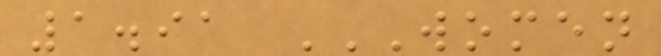1.91 WOMEN
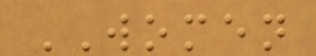WOMEN
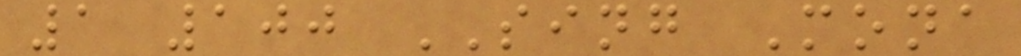1 100 SING Mona
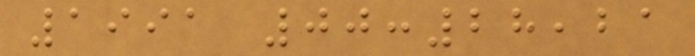1991 00:28,21
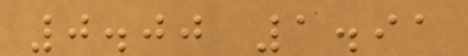0.00 1.91
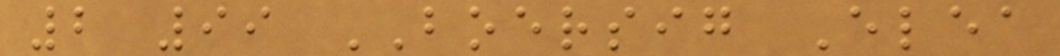2 99 BOERSIG Elea
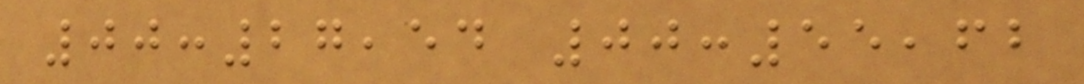00:27,54 00:55,62
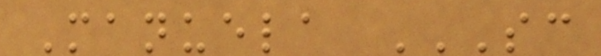Manuela SC
